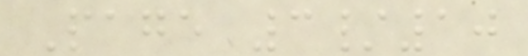Page 3/10
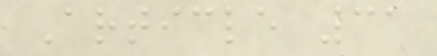Article 31
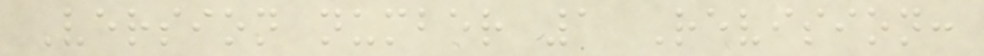Version number 1 Revision:
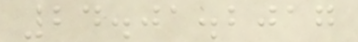24.01.2017
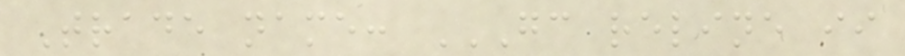Trade name: GC RELINE II
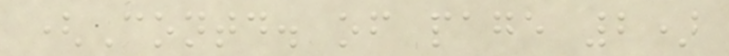(Contd. of page 2)
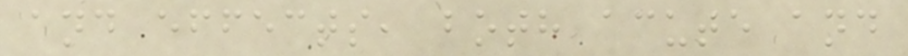and effects, both acute and
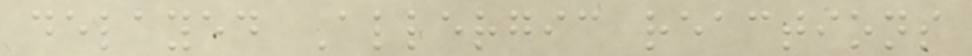delayed Allergic reactions
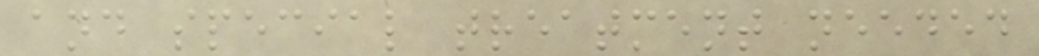and special treatment needed
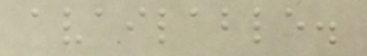available.
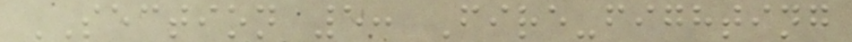SECTION 5: Fire-fighting
